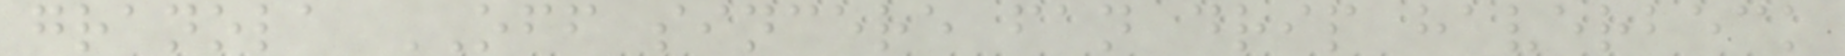granola OFF sincere fan drip haverbeck
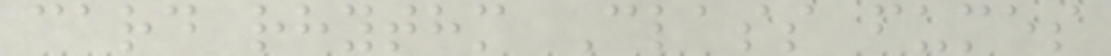card rhythm Class fumes
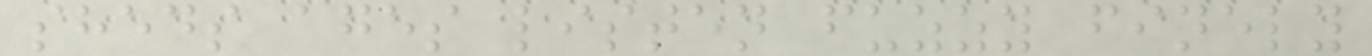sheds ages listen fuzzy finely
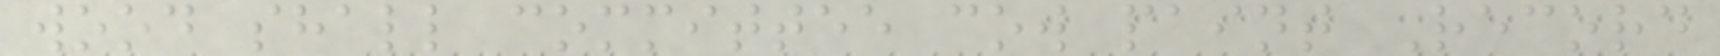wood shall committee cow paint Record
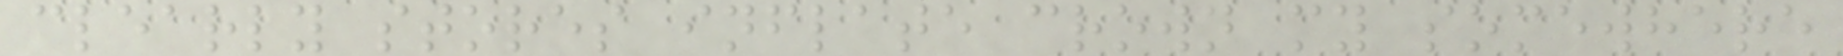clearly stores inflate crown my somewhere
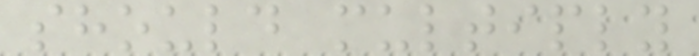should multiply
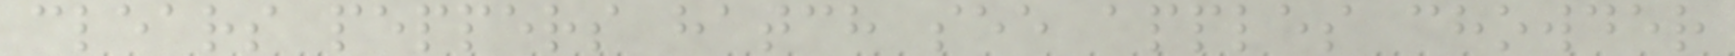clears peppers hatch see apples chowder
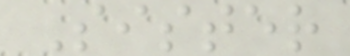Sister
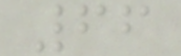66
